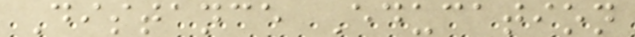Distance Education
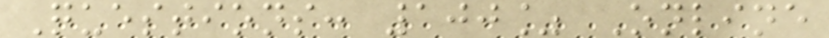Questions: 100% Online
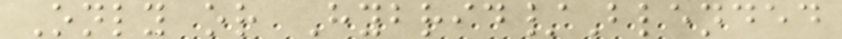Only or Hybrid/Blended
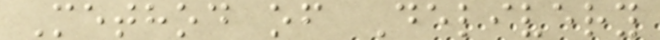Method of Delivery
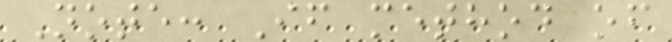Note: If method of
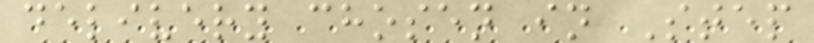delivery chosen in Step
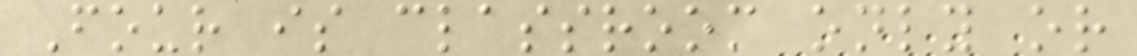Four is classroom only or
